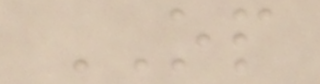OP
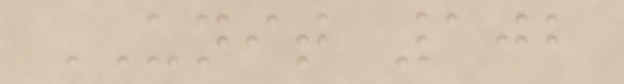UNIT 102
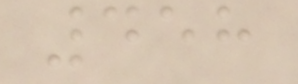458
